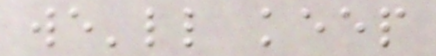we'll keep
